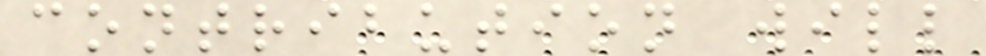contribution will
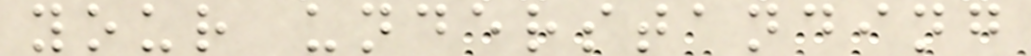your understanding
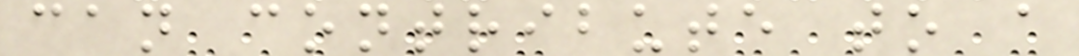can contribute to a
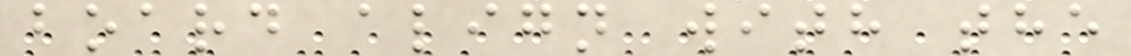board align with the
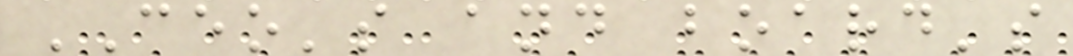CEO's and board's
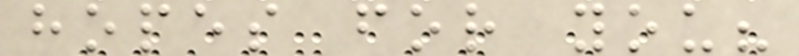hopes for you?
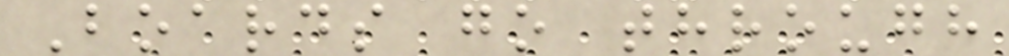Boards go through
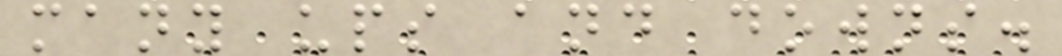many ups and downs.
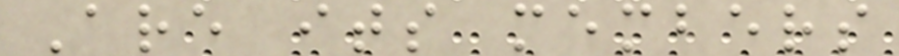Are its members
